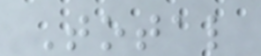Total
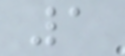1
